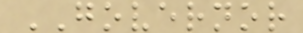GOVERNOR
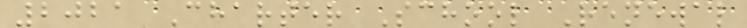2021 Charter School Renewal
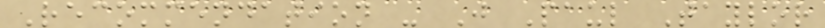Recommendation - J Paul Taylor
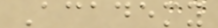Academy
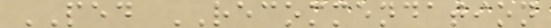PED RECOMMENDATION
